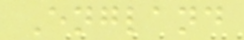England
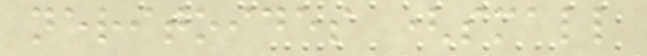neritoides (small
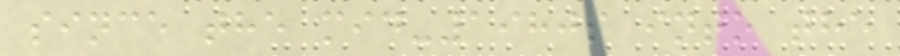since the mid-1980s into the
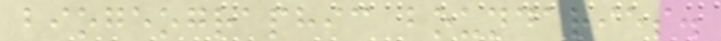biogeographic boundaries.
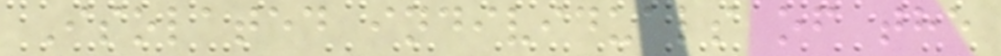Isolated individuals of the
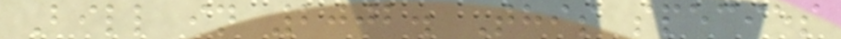Bill in 2002. This species
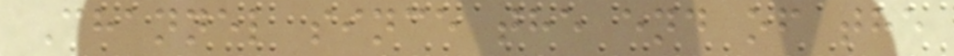Channel since the end of the
